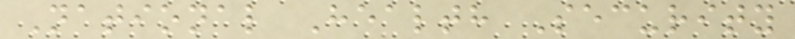National Health Security
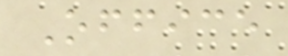Office
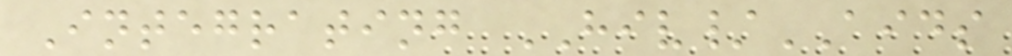Integrating HIV/AIDS
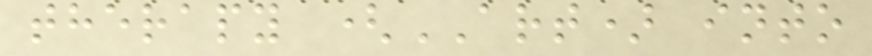therapy (ART) into
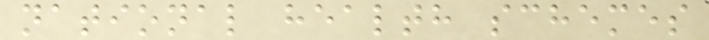national health schemes
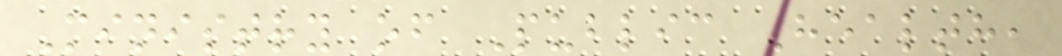Ministry of Public Health,
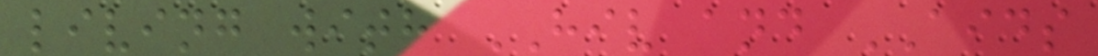living with HIV and AIDS
